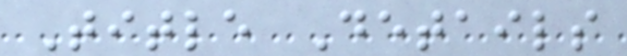Title Details
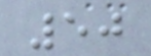50
